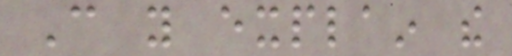Can you explain the
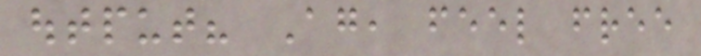output? Again, feel free
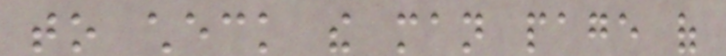to check the man page of
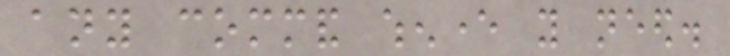any command whenever you need.
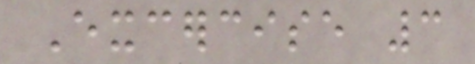Excercise 3
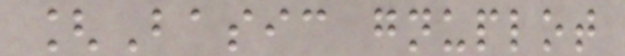[Basic gnuplot
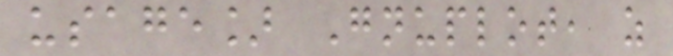usage] Gnuplot, as
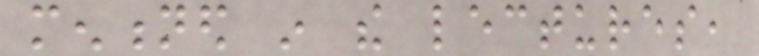mentioned in the lectures,
